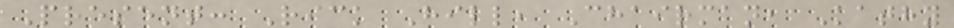Present: Rick Hill, Chairman, Kathy
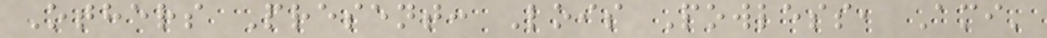Others Present: Lois Powless, Ami'
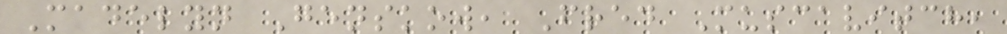Madelyn Genskow, Fred Muscavitch,
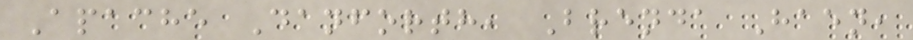Apache Danforth, Brenda Haen,
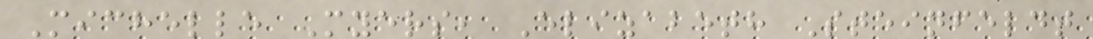Michelle Myers, Elizabeth Steinfeldt
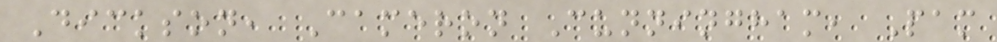Dickson, Cameron Cunningham, Pam
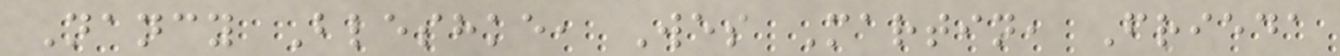Nancy Bleshke, Wes Martin, Frieda
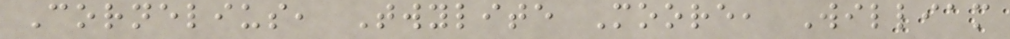Cornelius, Twylite Moore, William
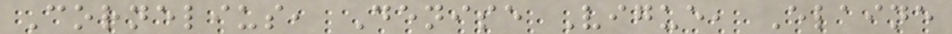Cornelius, Denise Vigue, Elaine
